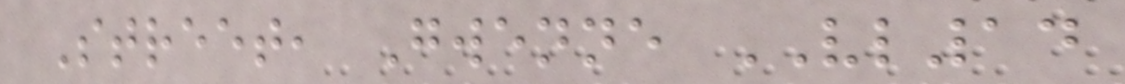Street, Gwenne VL14
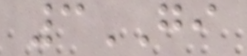3GI
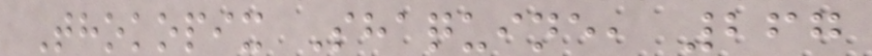Thokopix Shaquine, 267
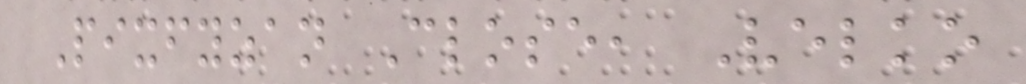Pixfyzan Close, Velko
